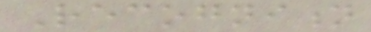Recognition
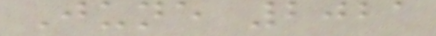June 2021
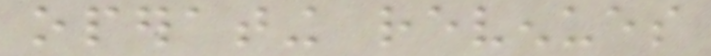operating revenues
